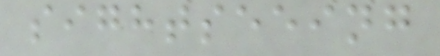sightseeing
